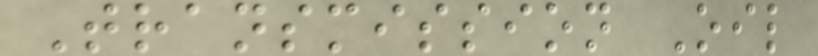Transmission Oil
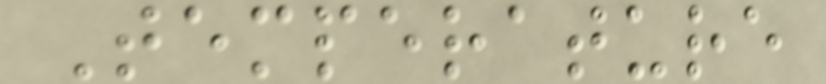Temperature
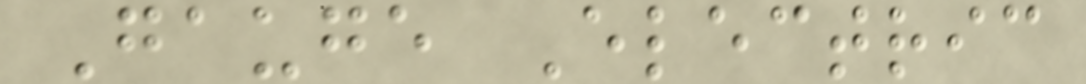Gauge Electric
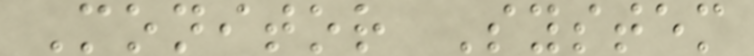Monitor System
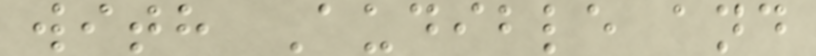with Audible and
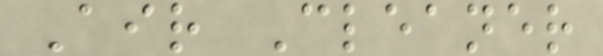Air Cleaner
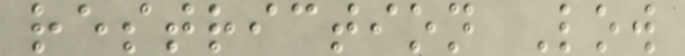restriction Low
